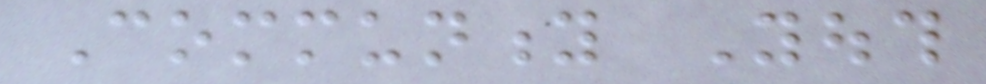Community Youth
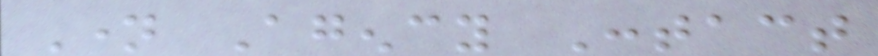Name Agency Contact
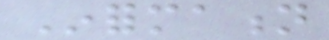Information
